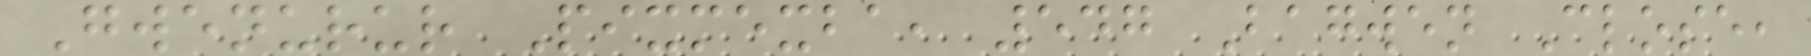Gwenurur Pixmexba, 547 Bagwen Close,
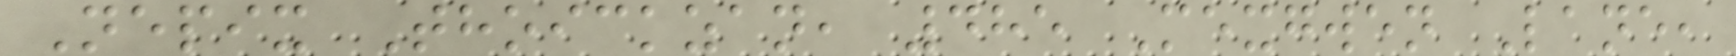Nepix Thoickzan, 485 Mexgwen Lane,
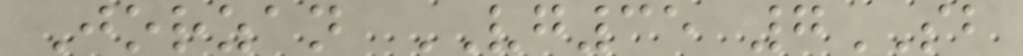Jorzan VG35 7SB
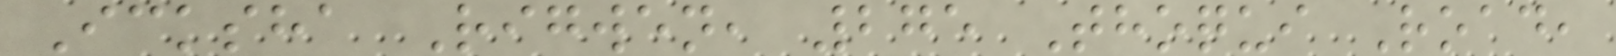Icksha Rigwen, 275 Thoqui Road,
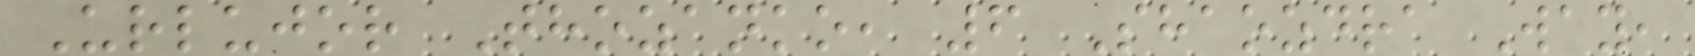Urlujor Thozanko, 6 Shaozdra Way,
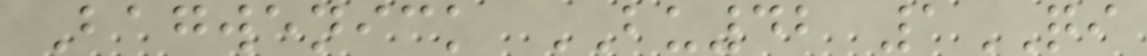Bagwenick BU42 1QI
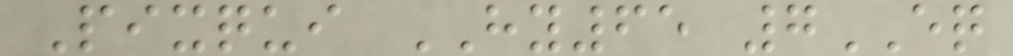Pixqui HY65 7EQ
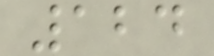124
